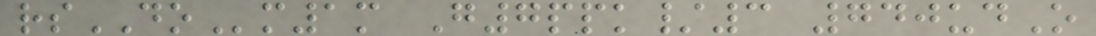rsDOm1m G7ppk/3 740udO
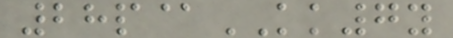28p@KK7y
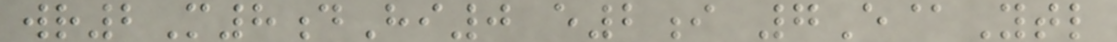wr2M8dHi0 e2i 7E@Ytl
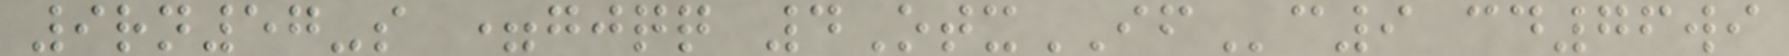9rn57-s =gjqq 4OtxIFc9 cd76wi
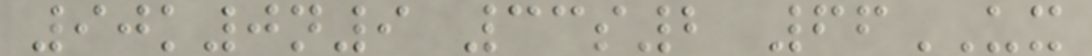90k0n9 33s2 66UX
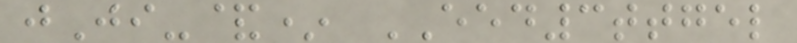jJi-&* EED3ttgel
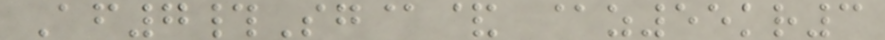Af7#Sg@& @z55kr3
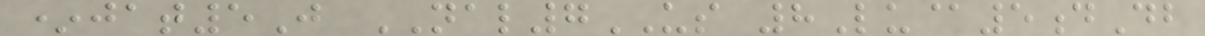*jat5J NAL7US 8Lu@5dDb
